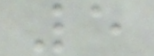5
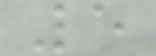5
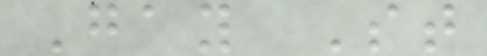Gay St
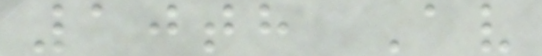10th Av
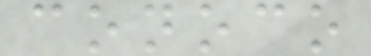conoco
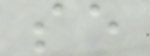se
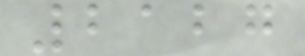2127
